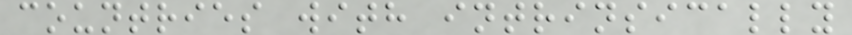countries with intrinsically
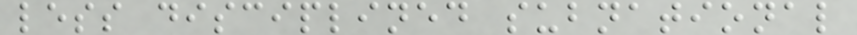less disciplined subnational
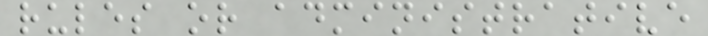rules or administrative
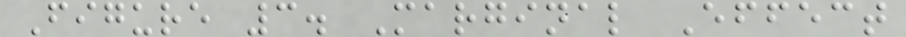Figure 3. Marginal Effect
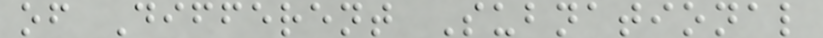of Different Subnational
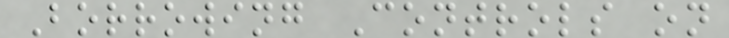Borrowing Controls on
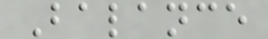Balance
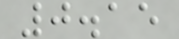0.15
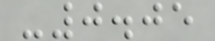-0.05
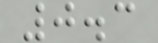0.3
